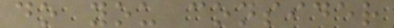do you consider
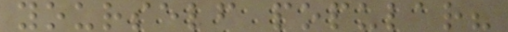yourself popular?
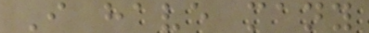I have many
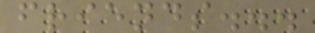friends...
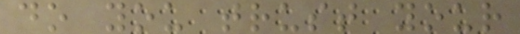do you trust your
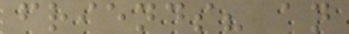friends? an
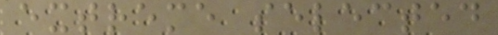extreme selected
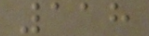118
